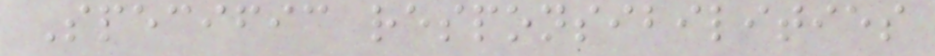Specific responsibilities
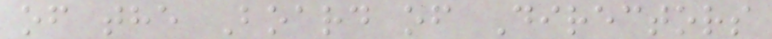of the Board of Directors
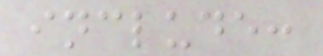include:
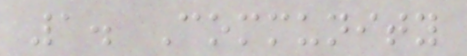1. Community
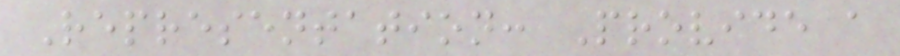Representation: Provide a
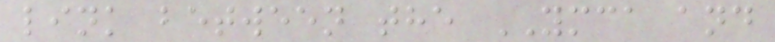link between the YMCA and
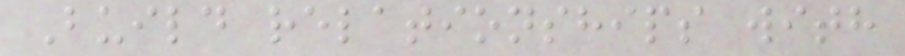Build relationships with
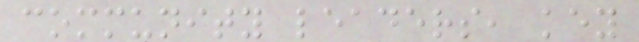community leaders, key
